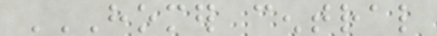HOMER CENTRAL
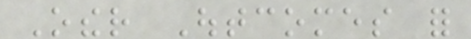Other Outcomes for
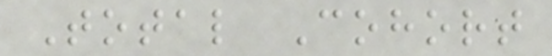Total Cohort
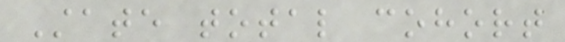State total cohort
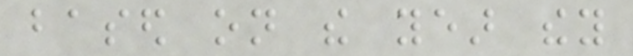based on the year they
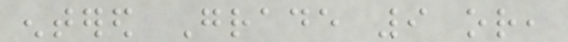entered Grade 9 or,
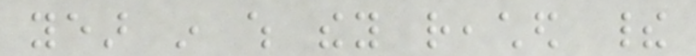year in which they reached their
